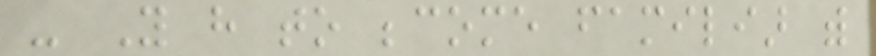- You have to become familiar with
